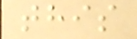this
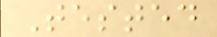Tested
